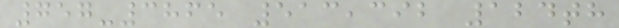757-3865 513,392 124th
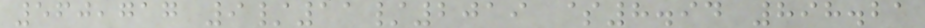560,717 9/11/2019 $8.94 898.21
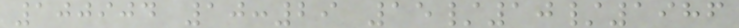100904 10:29 15/10/1986
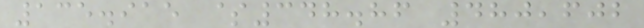135.915 $348.86 480,602
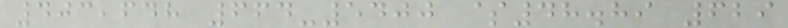403,648 664-5400 $48.89 629
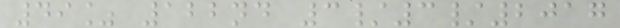49% 122nd 3/3/2017
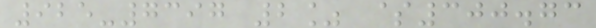925-7397 2% $300.73
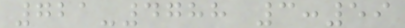721-4788 3:59
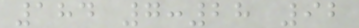184 7:28 92
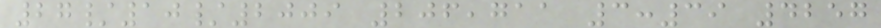27/10/2009 206,711 3:39 4257
